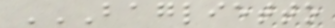BAGLIETTO
